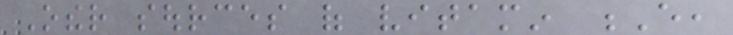Other sources of vitamin E,
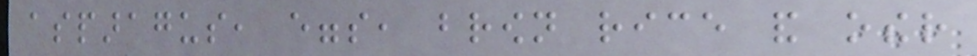asparagus, eggs, brown rice and other
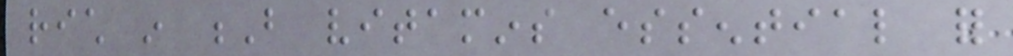rich in B vitamins essential for
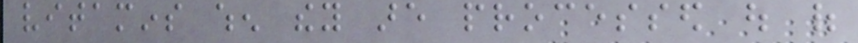vitamins when they are processed out of
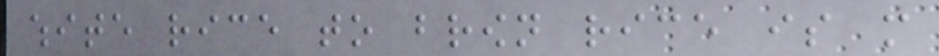white rice to brown rice is more
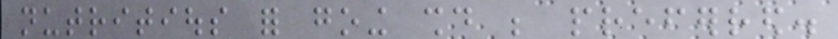nutritious for going should be preferred.
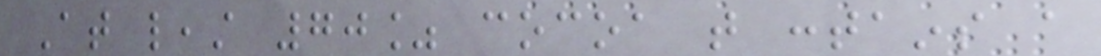At least 70% cocoa that contains a
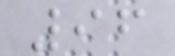96
